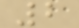2
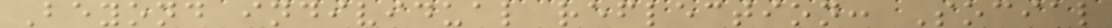Beyond individual reflection: Social
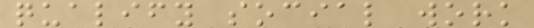qualify social work
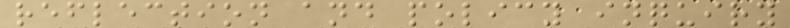reflection and policy inquiry
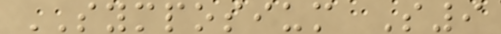SYMPOSIUM S9
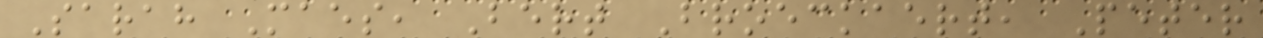Sarah Maes, Bert Broeckaert, Peter
